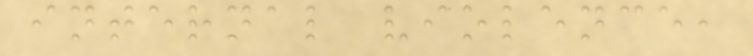internal violence,
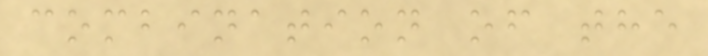combination of the
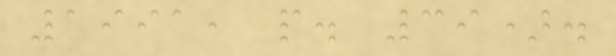1991, p. 39).
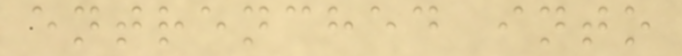entrenched into
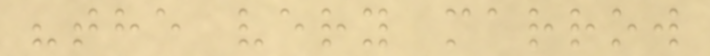"the very marrow
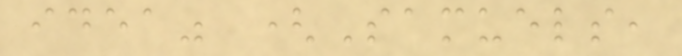idea" (Samuels,
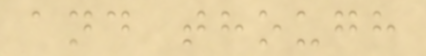and though
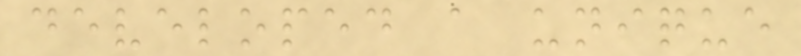developed a unique
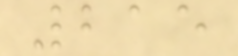215
